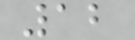12
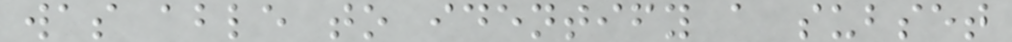was able to identify a subset
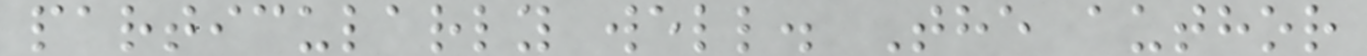particularly well. The author
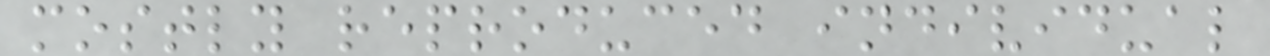mostly reproduced individual
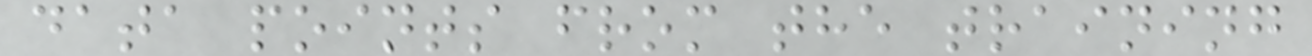data points from the training
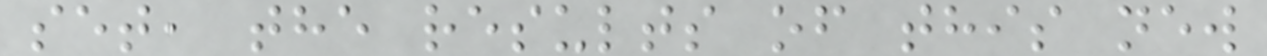set, the results of this new
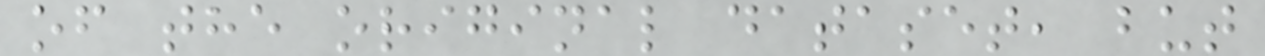of the original dataset, but
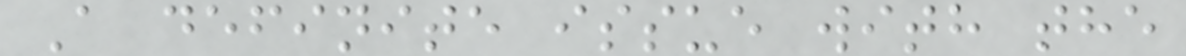A definite issue with the
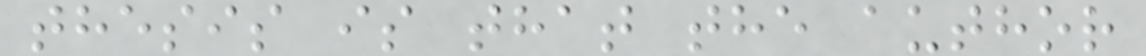thesis is that the author
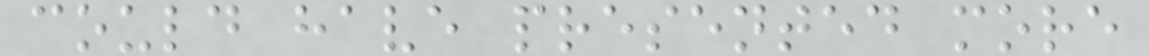could have presented more
